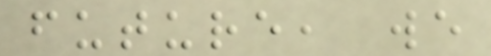future, we
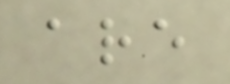are
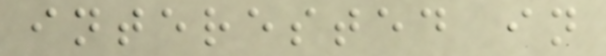interested in
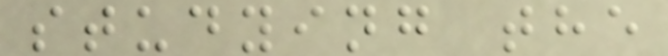studying the
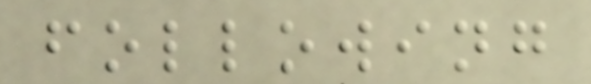following
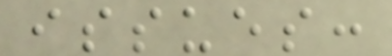issues:
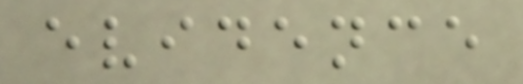evidence
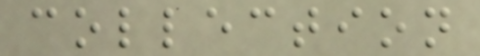collection
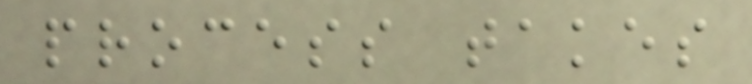process takes
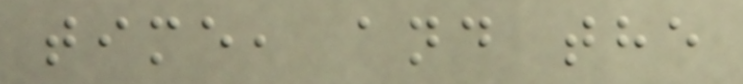time, and the
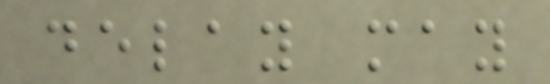delay may
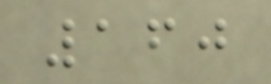160
